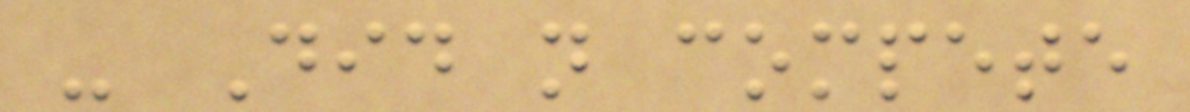- Did not compete
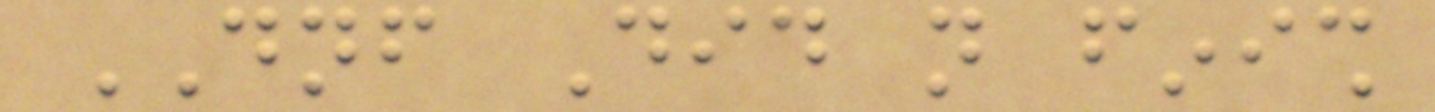DNF Did not finish
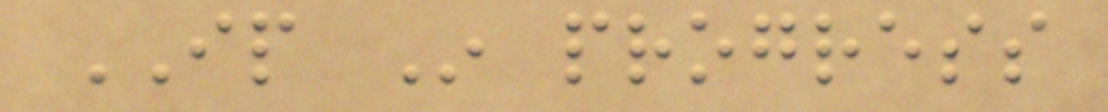IP In progress
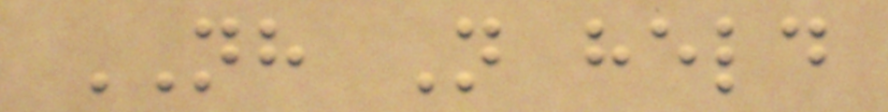NH Not held
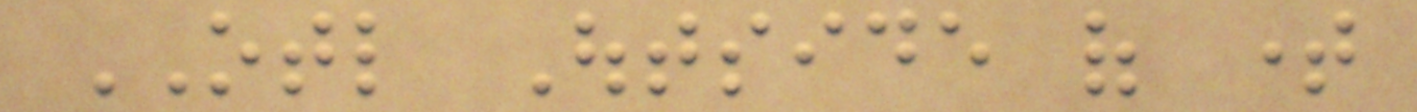OTL Outside of time
